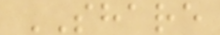SHARE
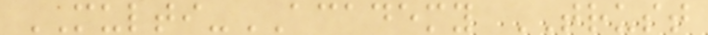MULTI-ACADEMY TRUST
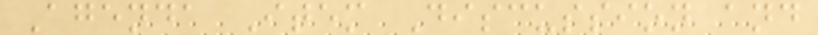Agenda Item Discussion and
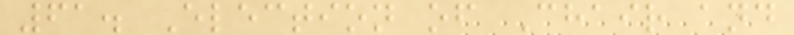61. Election of Chair and
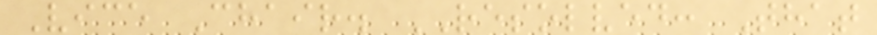Vice Chair. RESOLVED: That
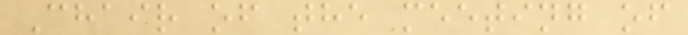Chair of the meeting of
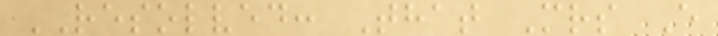RESOLVED: That Mrs E
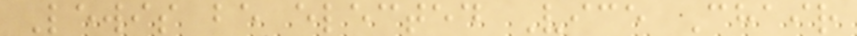Lewis be elected Vice Chair
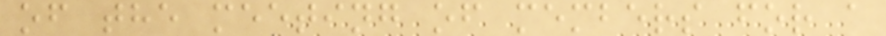of the meeting of members for a
